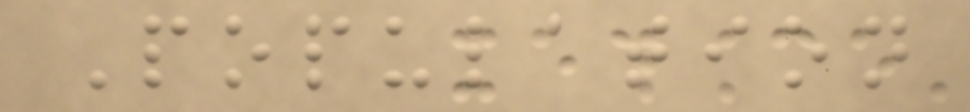Population
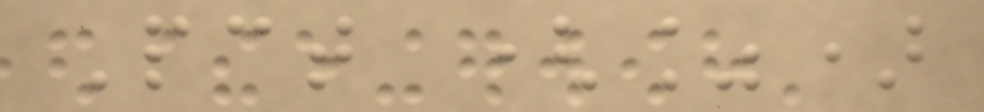Pct (%)
